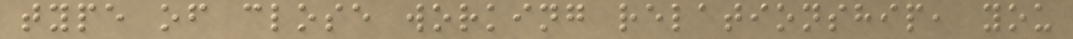type of close working relationship, you
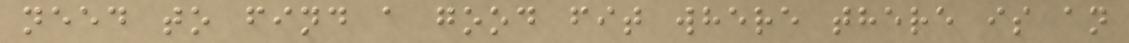need to find a good fit where there is an
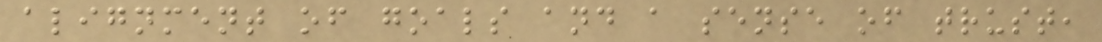alignment of goals and a sense of trust,
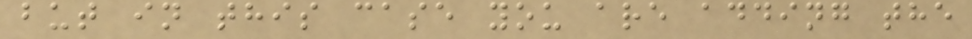but in this case you are adding the
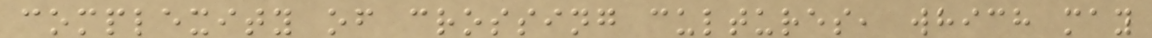complexity of crossing cultures, which may
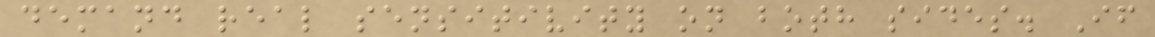demand real sensitivity on both sides. If
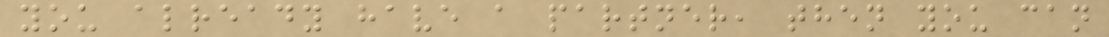you already have a partner, then you can
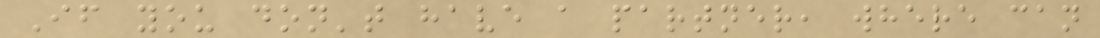If you don't have a partner, where can
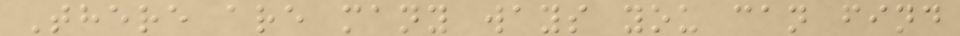There are many ways you can find
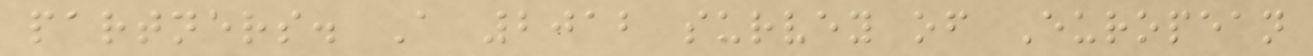partners. A 2012 survey of European
